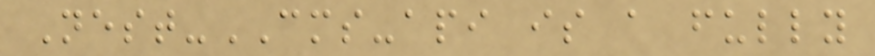Nest-CMS-api is a fully
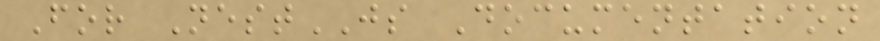For NestJS Documentation
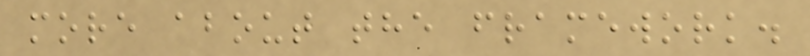more about the framework.
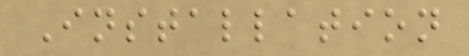Installation
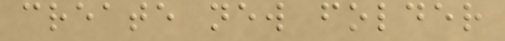create new folder
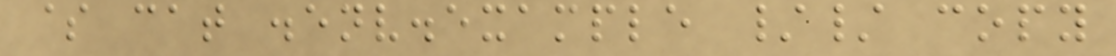$ cat .env.example // copy
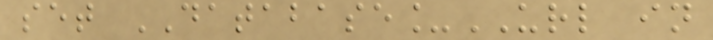set DATABASE_URL in
